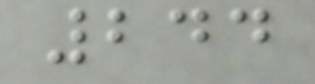244
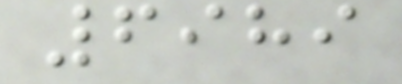6989
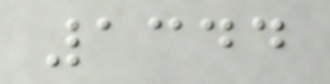1344
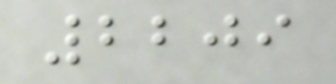2209
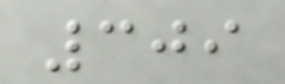309
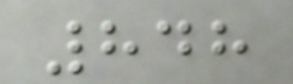848
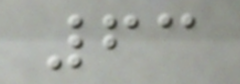63
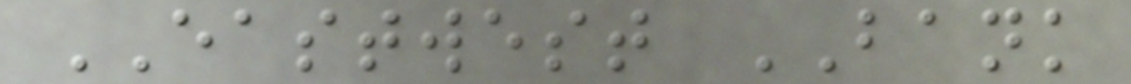EASTWEST BANK
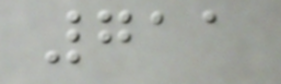711
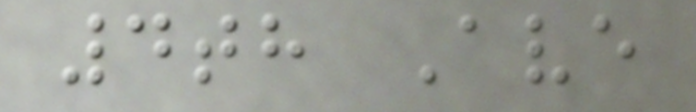4th Ave
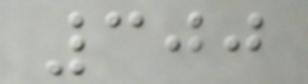300
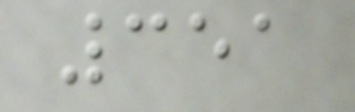351
